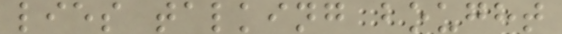lies talking bought
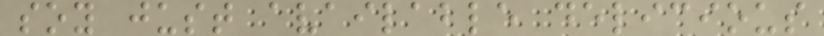soy just available delicious
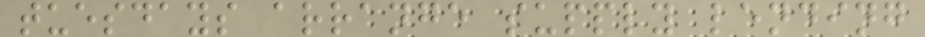tuesdays arrange supply lending
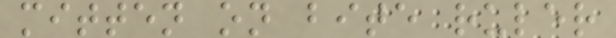mitten on bite ruler
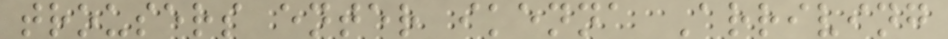trousers enter ikenna Arriving
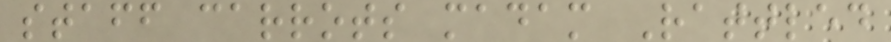staff carrots madam Rattled
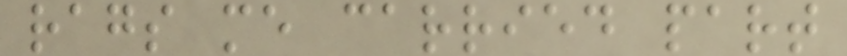rags me carried part
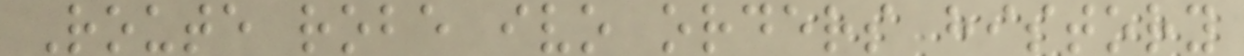Route robe ivo orders history
